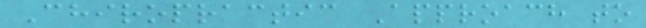Chiropractic Approach to
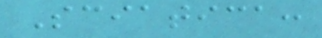Sciatica:
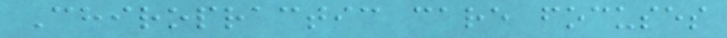Chiropractic care focuses
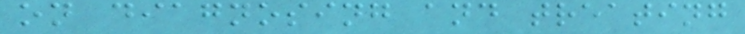on diagnosing and treating
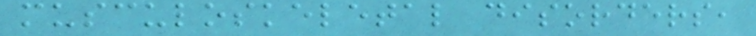musculoskeletal disorders,
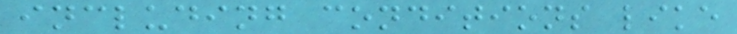including conditions like
